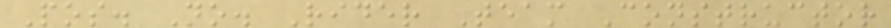Pos. No. Rider Team Constructor
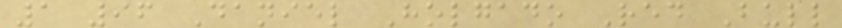1 96 Daniel Holgado Red Bull
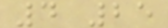4 25
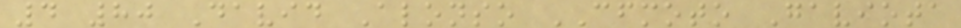4 80 David Alonso CFMOTO Gaviota
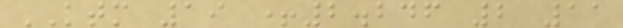KTM 19 +2.246 2 11
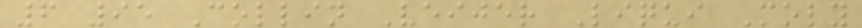6 95 Collin Veijer Liqui Moly
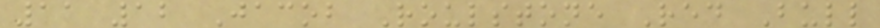11 12 Jacob Roulstone Red Bull
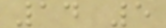14 5
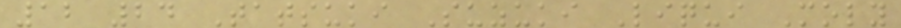12 24 Tatsuki Suzuki Liqui Moly
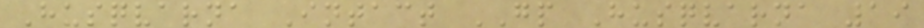Husqvarna Intact GP Husqvarna 19
